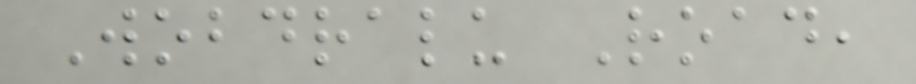Wobdralu Road,
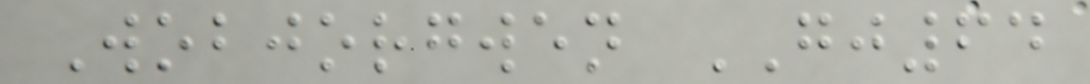Wobjorgwen GJ64
